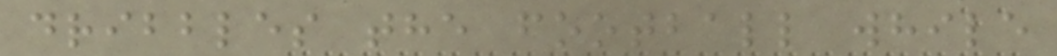dribbles the football while
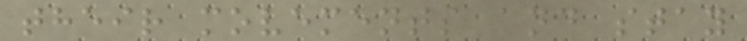their movements and stay
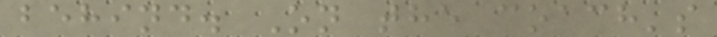behind. On the coach's
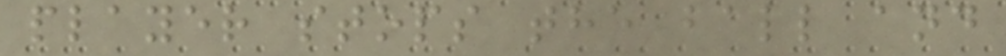player stops the ball and
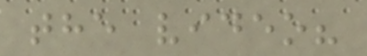the video?
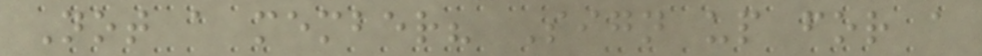Not a member? Sign up for a
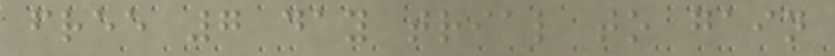free 7 day trial to gain
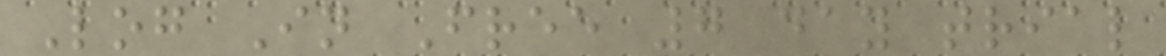Log In Free 7 day trial
